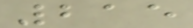215
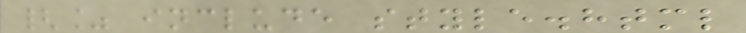{% include style.html
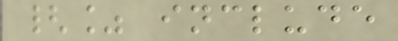{% include
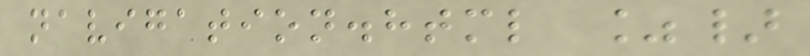navigation.html %}
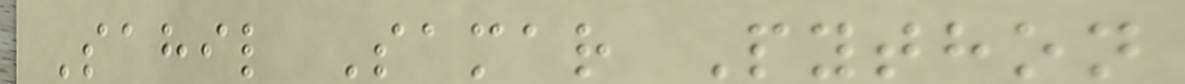Sahil Samar Python
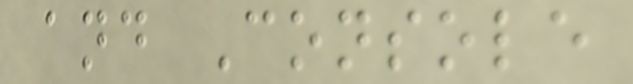and Console
